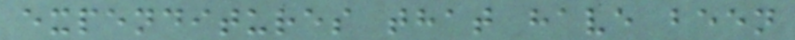expenditures that have been
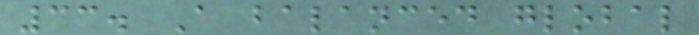33. A balanced global
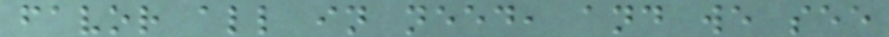favor all in need, and we see
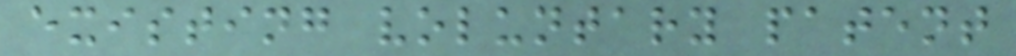existing voluntary patent
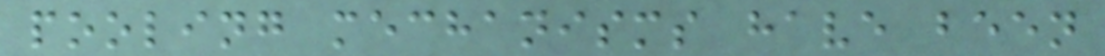pooling mechanisms have been
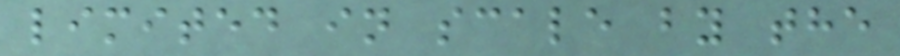limited in scale by the
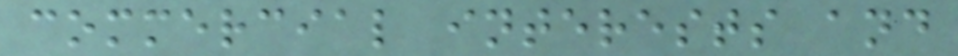commercial interests and
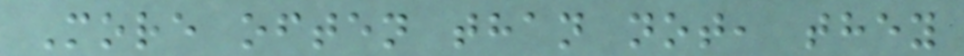More often than not, they
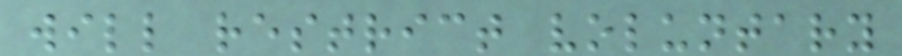will restrict voluntary
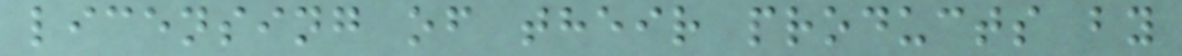licensing of their products by
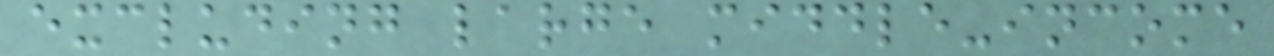excluding large middle-income
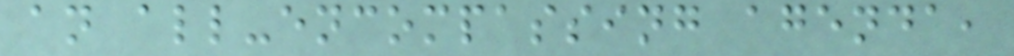an all-encompassing agenda,
